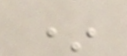*
